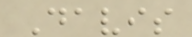Davis
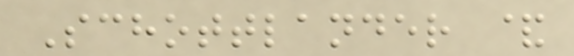Schottlander &
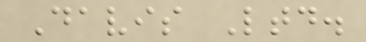Davis Ltd.
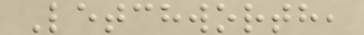Letchworth,
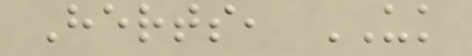Herts, UK
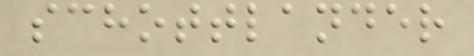schottlander
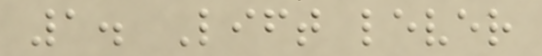1. Lift lever
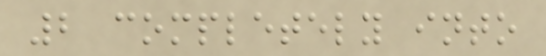2 completely into
